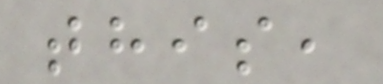this,
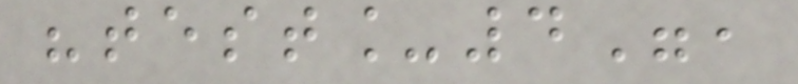"test_4",
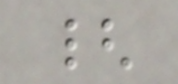{
